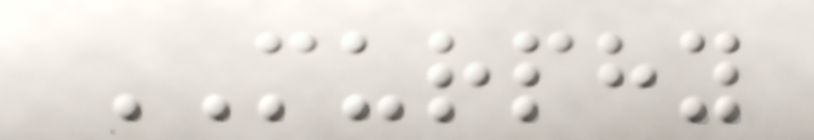MURPHY
